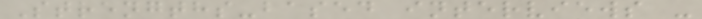Strengths-based interviews -
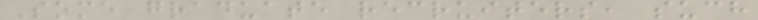Some graduate recruiters, such
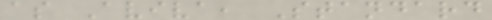as Aviva, Standard
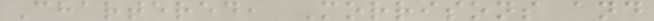Chartered, Morrisons and
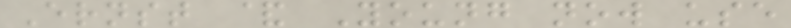Ernst & Young now use
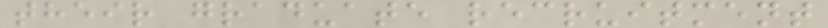their graduate recruitment
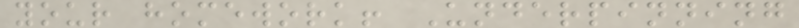your homework! Underpinning
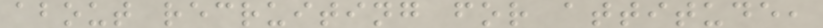about recruiting for attitude,
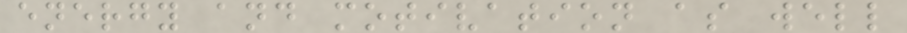energy and motivation as well
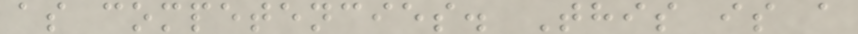as competencies. This is a
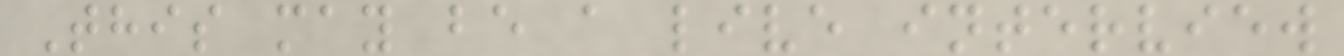This may be a live interview
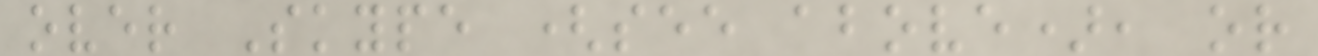over Skype (see above), or
